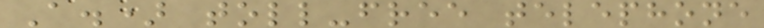A.) toll-free telephone
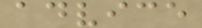advice
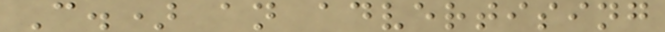C.) an advertising
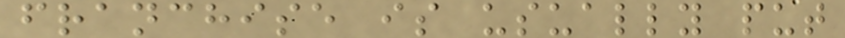franchise is usually put
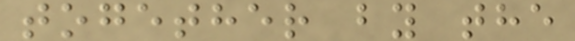together by the
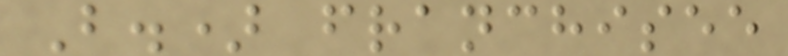B.) franchisee
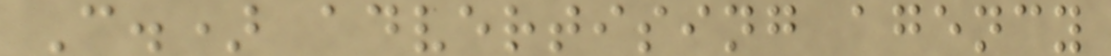C.) advertising agency
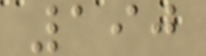190
